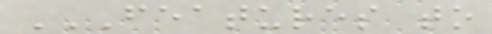FEATURES TO
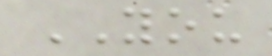YOU
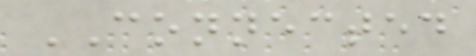CONNECTED
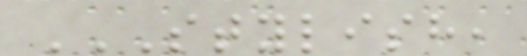STYLISH,
